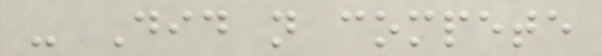- Did not compete
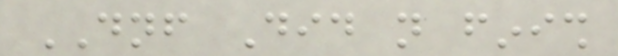DNF Did not finish
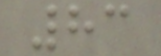83
